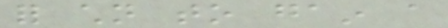for children to gain a
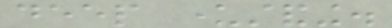deep understanding.
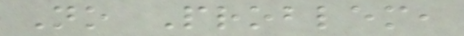No Problem,
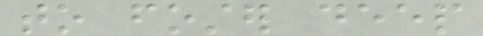to foster deep
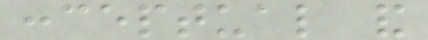conceptual and
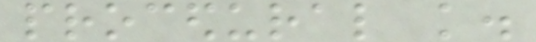procedural knowledge.
